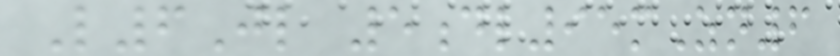L6Jl 5dl95mZn6
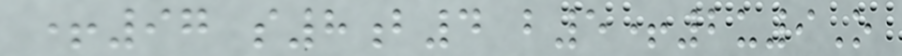+97 s8b4 b5+2u9O
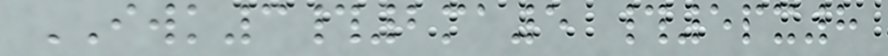IWK3#2ma5 #5px8
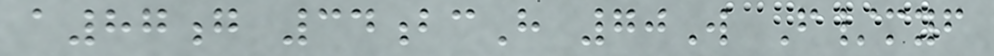a87g 34bcH 70W F/myf
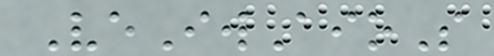VeIwAioS
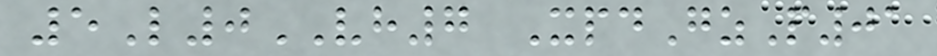5L0VH7 XpdGzP01
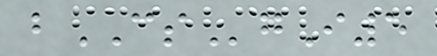bCSgI5
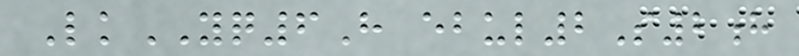LkYQ6H ebul2S2h
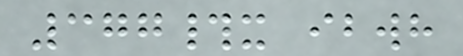377#x ibwh
